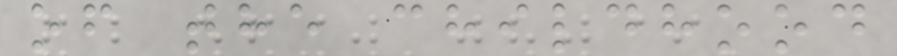of the childhood
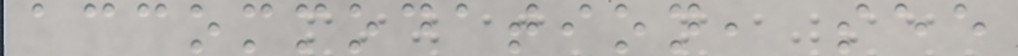accommodation, see
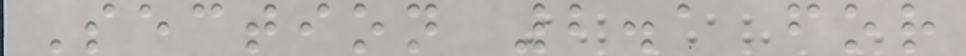Section 2.1 for
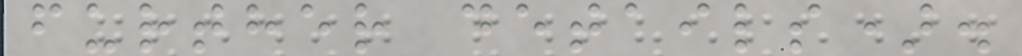further details).
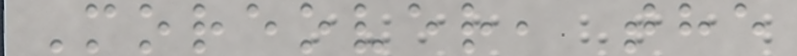Moreover, the
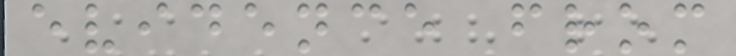evidence from
